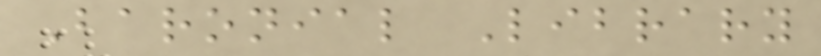Baronial Library
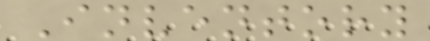Inventory
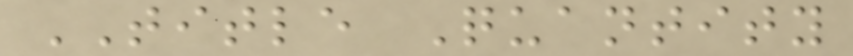TITLE Quantity
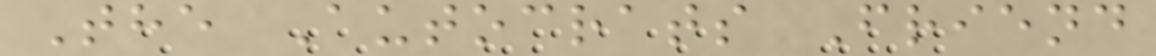The Autocrats Friend
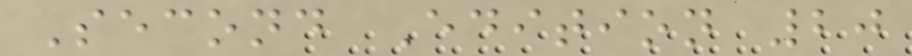Second Edition 20
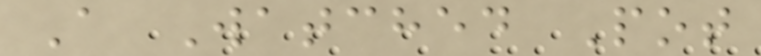A Watched Pot
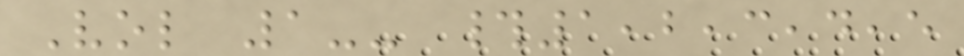Vol 1-- #1,2,3,4,5
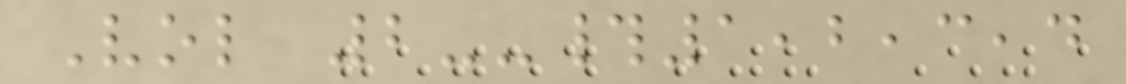Vol 2--#1,2,3,4
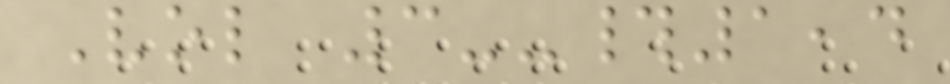Vol 3--#1,4
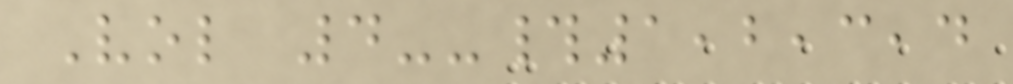Vol 4--#1,2,3,4
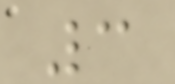3
